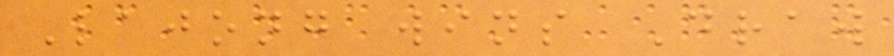Lajong wins Draw
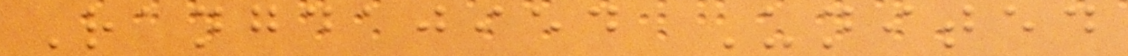Rangdajied United
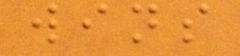wins
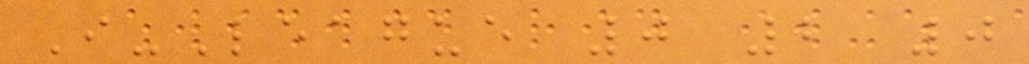I-League 0 2 0
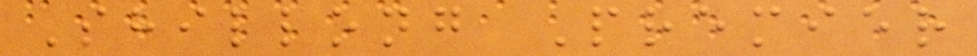Shillong Premier
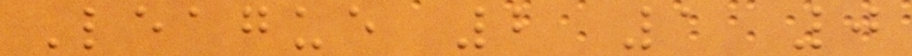League 2 1 0
